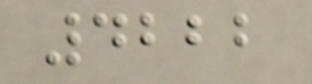4222
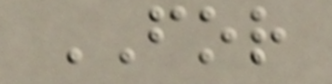FOR
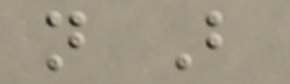n B
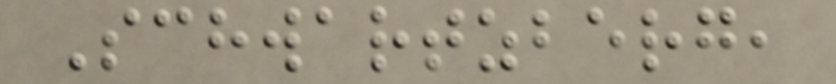Schwartzberg,
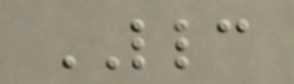LLC
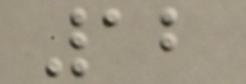12
